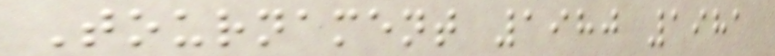Tournament 1980 1981
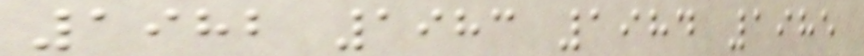1982 1983 1984 1985
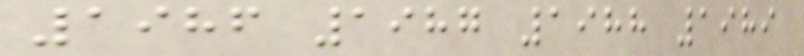1986 1987 1988 1989
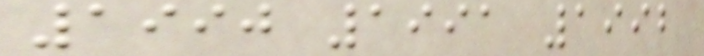1990 1991 1992
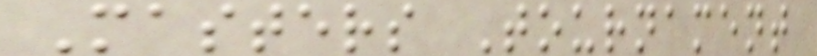Masters Tournament
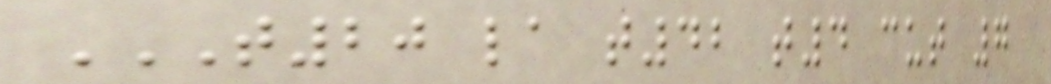T20 LA T42 T4 CUT 7
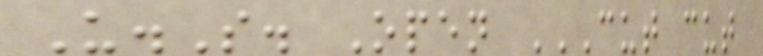U.S. Open CUT CUT
